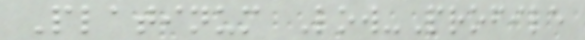Platinum Low-Profile
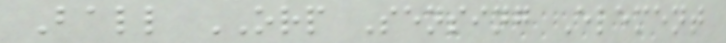Ball ORP Sensing Element
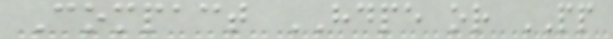Compact HDPE or PP
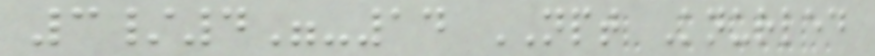3/4"-14 NPT Knurled
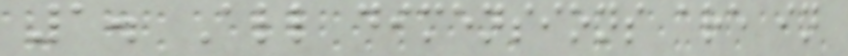1. All dimensions are in
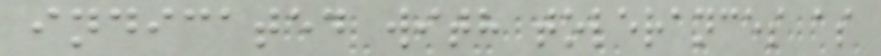indicated with tolerances as
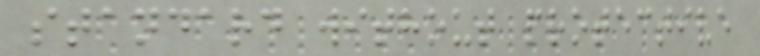standard without protective
